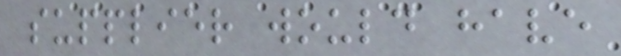supplier would have
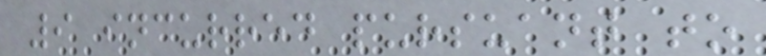9 incurred pursuant to
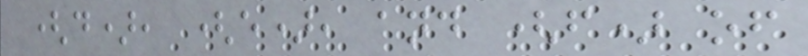(d), (e), and (f) of
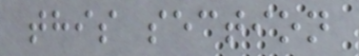this section
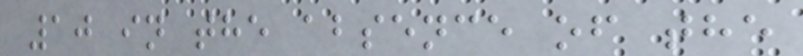10 in the absence of the
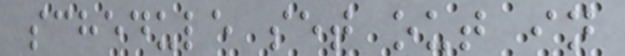schedule set out in
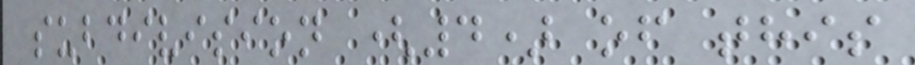subdivision (4) of this
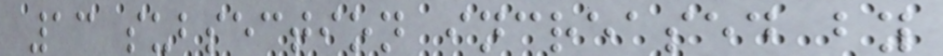13 subsection increased by
